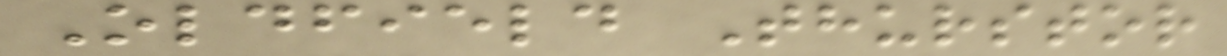Oldfield Thurstor
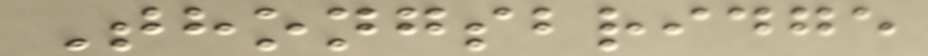Thongsbridge
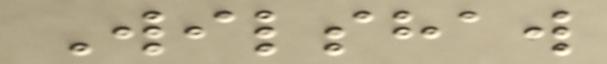Wilshaw
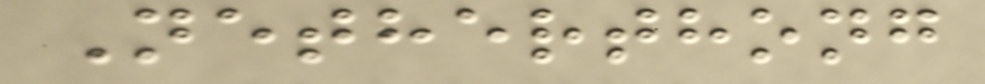Netherthong
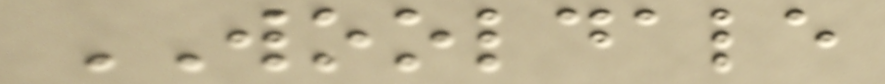WOOLDALE
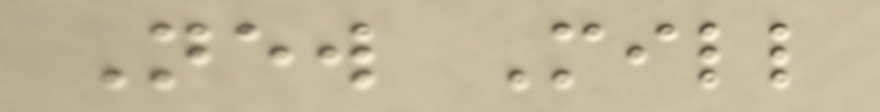New Mill
